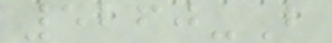5260-B
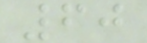60
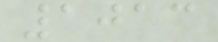1013
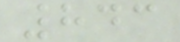843
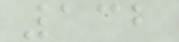132
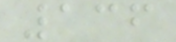136
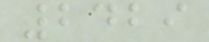2429
